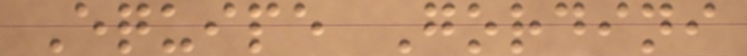Equipe Gordini
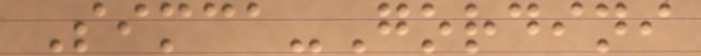Simca-Gordini
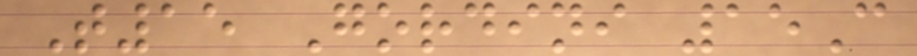T15 Gordini 15C
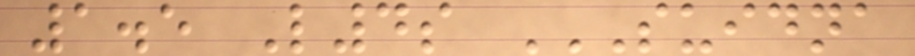1.5 L4s SUIDNA
